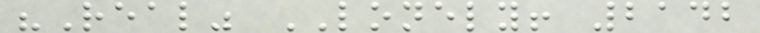"Real" LONELY! 2142
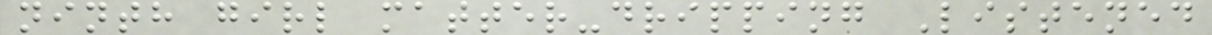ninth girl matter-dripping Listened
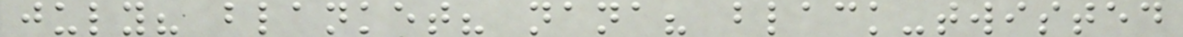july? blanket? nana? black-twisted
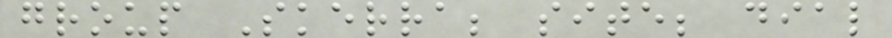group Skerra; site; dial
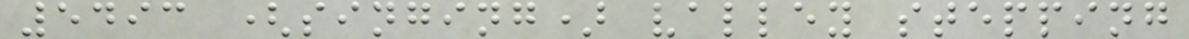5493 (singing) valley stepping
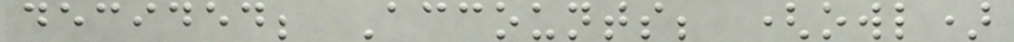decided; Accounts; (owl)
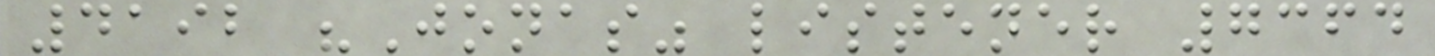4192 "Jonas" listener 7364
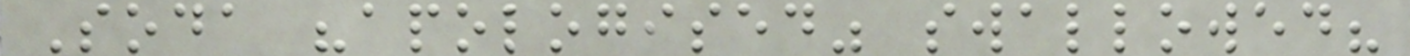Soda "apologised" swallowed?
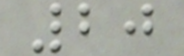20
